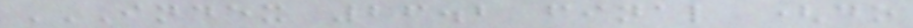INDEX 26.2 FINAL (DO
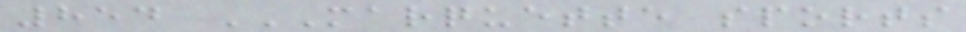854 MARQUETTE SPORTS
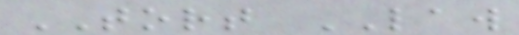TORT LAW
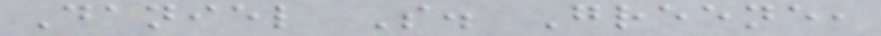Daniel S. Greene,
